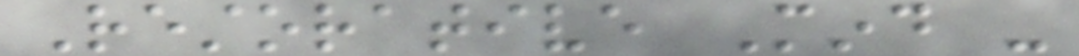Restorative Mind -
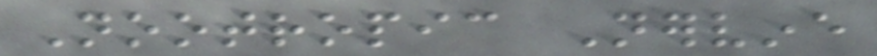Nootropic Nervine
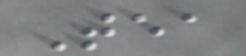Tea
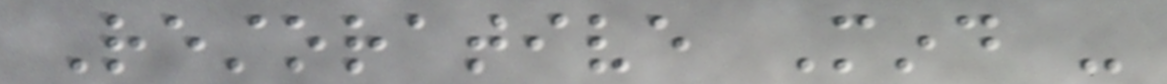Restorative Mind -
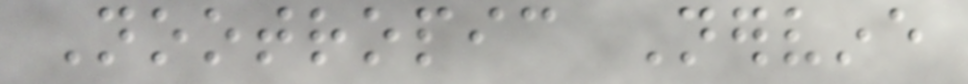Nootropic Nervine
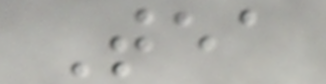Tea
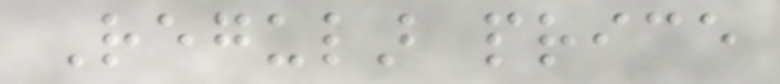Regular price
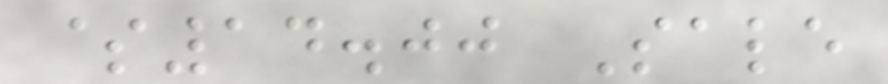$14.00 Sale
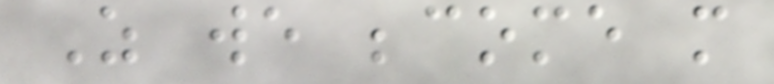As we become more
